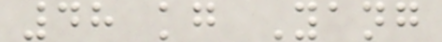48 kg Yang
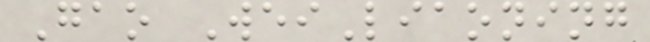Gao WeiLiaoning
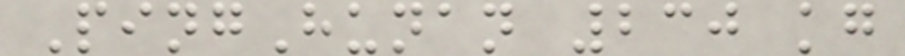PingHunan 230 kg
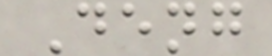Deng
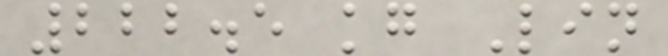222.5 kg Lin
